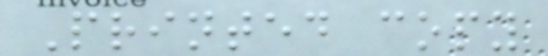Printed copy
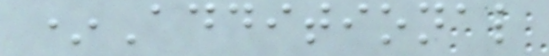*Additional
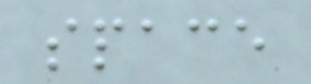space
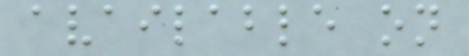available on
